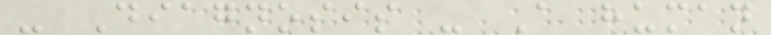- Diagnosis - A human
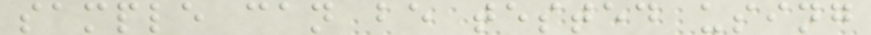sample can be tested using
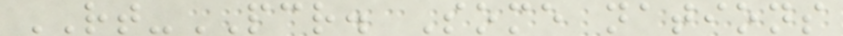RT-PCR. Some nations
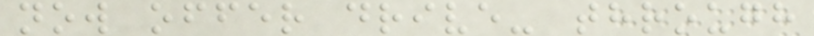now offer drive- through
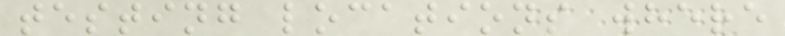testing locations where
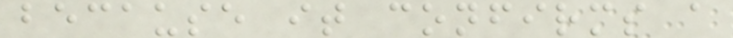because it confirms a
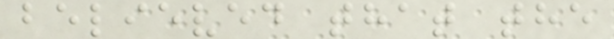believed that the
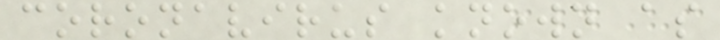coronavirus known as
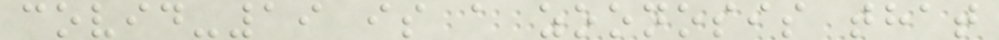covid-19 is a zoonosis that
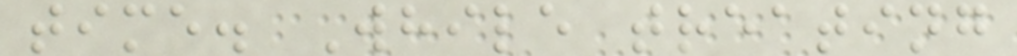time. While treating
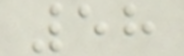58
